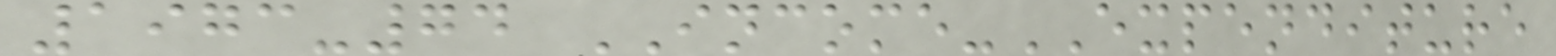1973-74 INCOME-EXPENDITURE
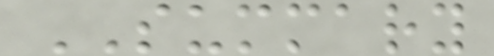SUMMARY
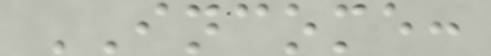INCOME:
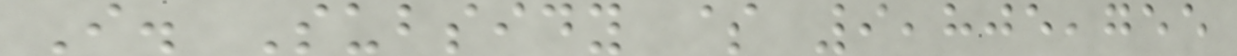I. Subsidy $ 9,805,755
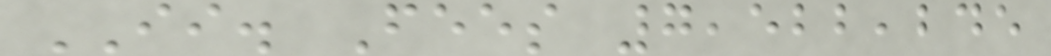II. Fees 7,522,245
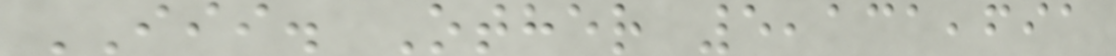III. Other 5,131,691
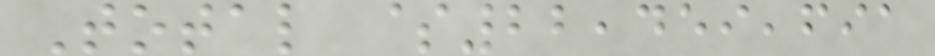Total $22,459,691
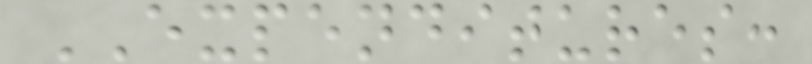EXPENDITURES:
